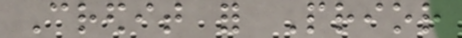Credit for Prior
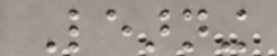Learning
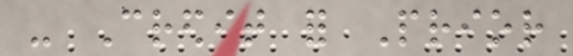- Credit for Prior
